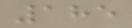185
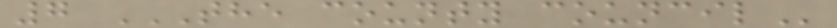7 THE COUNTY COUNCIL
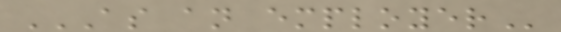AS AN EMPLOYER
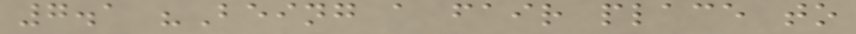7.1 "Being a fair place to
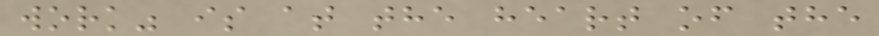work" is at the heart of the
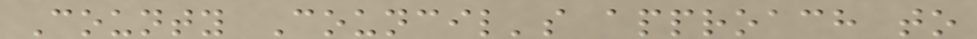County Council's approach to
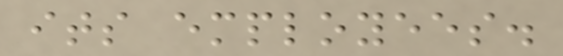its employees.
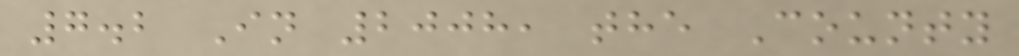7.2 In 2008, the County
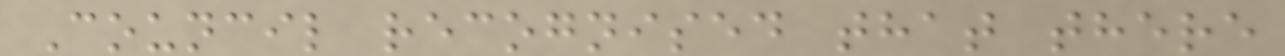Council recognised that there
